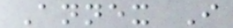Annex I
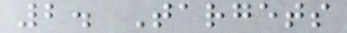2. Targets
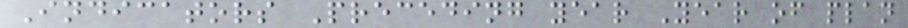Indicators Preceding year Year of plan
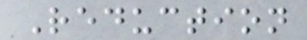Reduction
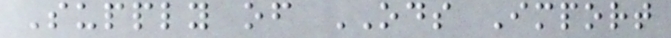Supply of ODS Import
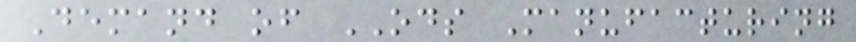Demand of ODS Manufacturing
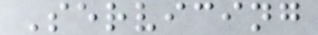Servicing
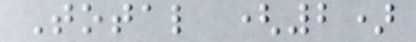Total (2)
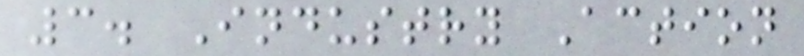3. Industry Action
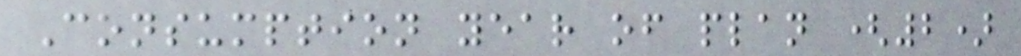Consumption year of plan (2)
